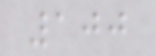100
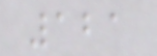121
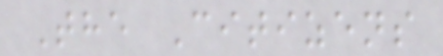The Citizens
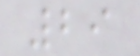29
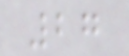27
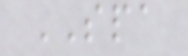SPA
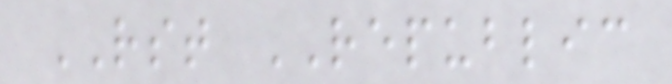RST REPUBLIC
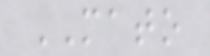MATO
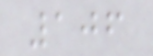106
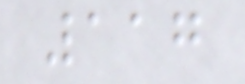117
